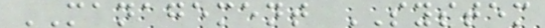MANAGEMENT SYSTEM
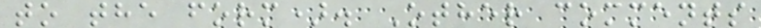to the form). Other comments
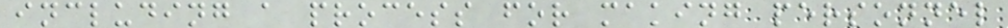including a process for making personnel
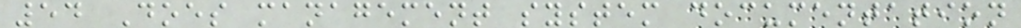54 Does management system documentation
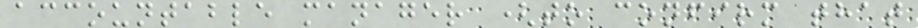accountable manager (to confirm that
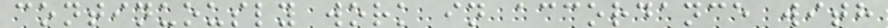continuously work in accordance with
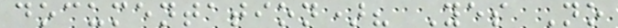documentation)? Yes No
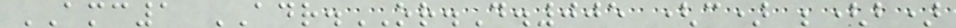AMC1 ADR.OR.D.005 (c) ;(b)
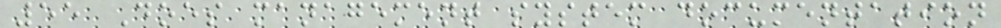55 Does management system documentation
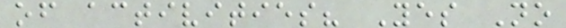of activities? Yes No
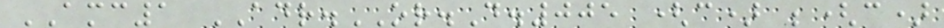AMC1 ADR.OR.D.005 (c) ;(c)
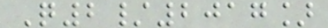Q2/2017]
